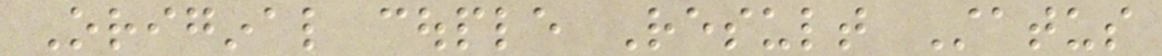Original couple Result Status
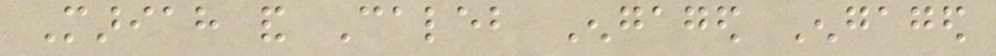Mariah and Caleb Engaged Engaged
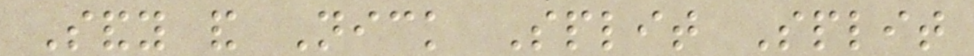Sandy and Nick Split Split
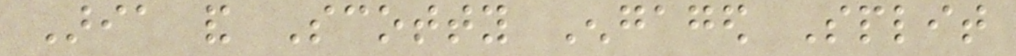Aria and Scotty Engaged Split
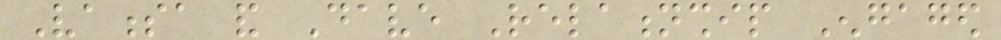Vanessa and Dave Relationship Engaged
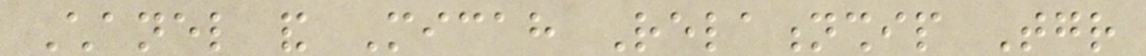Chanel and Micah Relationship Together
